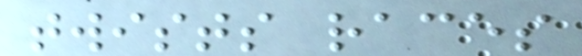twists races
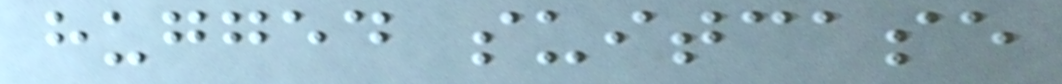hugged suitcase
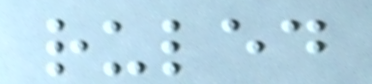ruled
